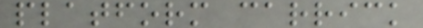platform carrick
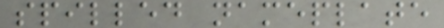spilled nameplate
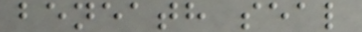beneath seal
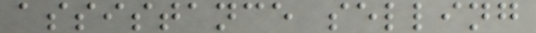assistance selling
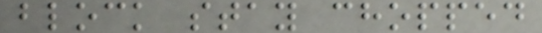block stay chopped
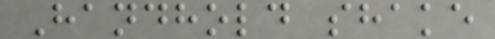Handhold shake
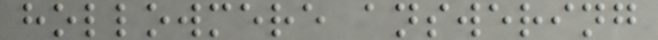hollowmere answering
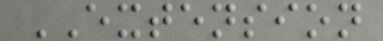EXTENSION
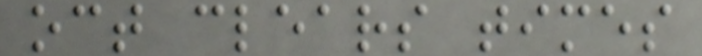oct clears times
